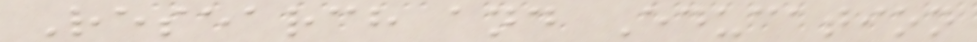Research and Education
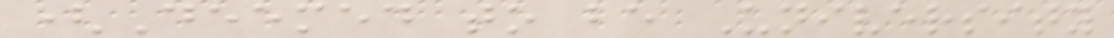(Deemed to be University
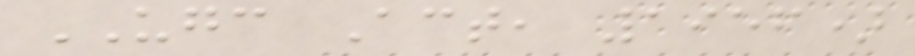UGC Act, 1956)
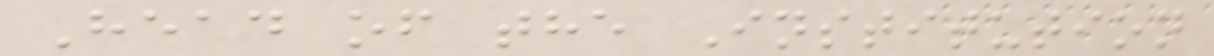Head of the Institution
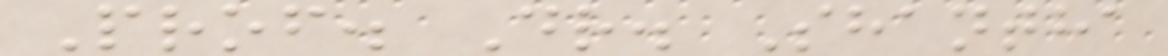Prof. Dr. Shantha
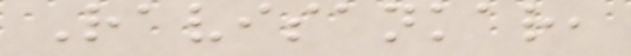Ravisankar,
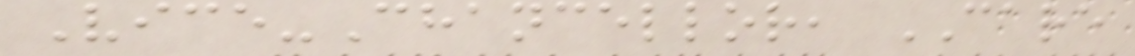Vice-Chancellor, CARE
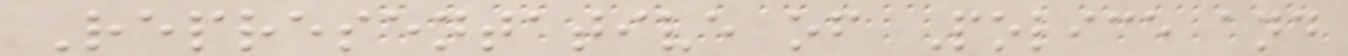Representative of Police and
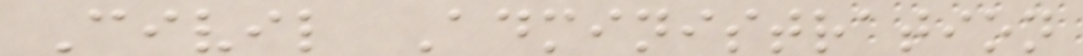Civil Administration
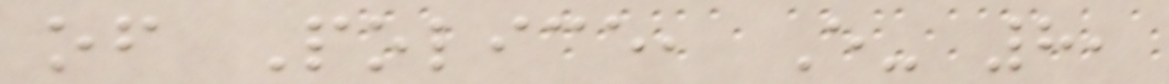of Police, E- 8,
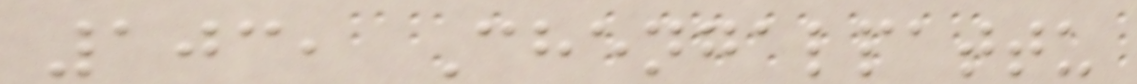103, Chengalpattu
